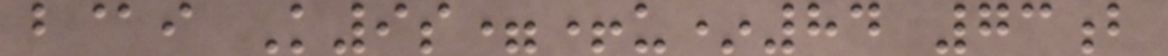b@i K9s=+u*84 73b
